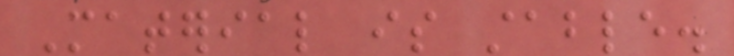Material is stable.
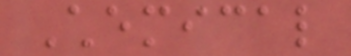Chemical
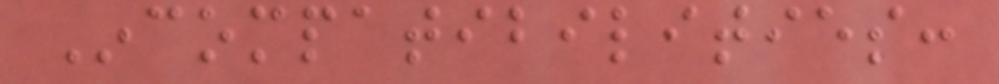Incompatibilities:
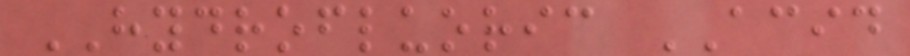HYDROFLUORIC ACID
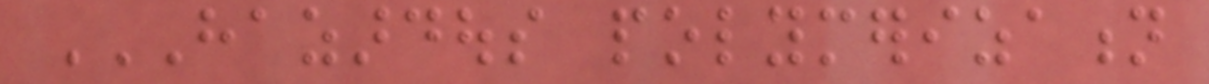HAZARDOUS POLYMERIZATION
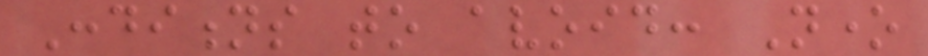Conditions to avoid: None
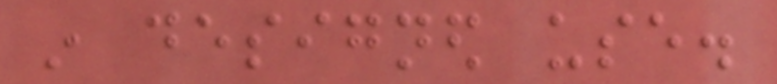in designed use.
